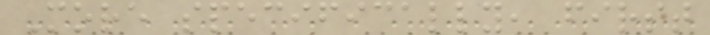More specifically, first
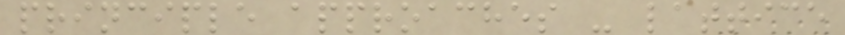principle approaches - lattice
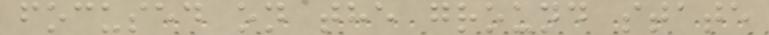focused on the ground state
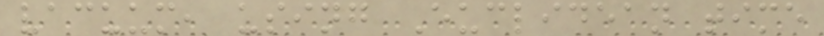vacuum, using Euclidean time
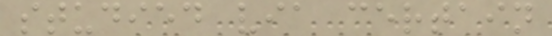studied via certain
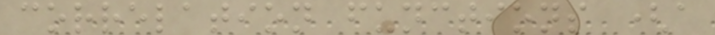correlation functions (a
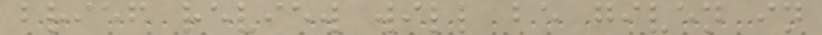brief review will be given in
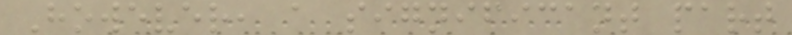However, a significant part
